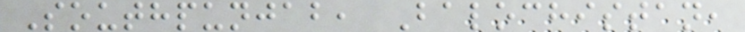Southpunjab, Balochistan,
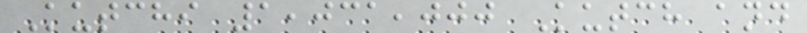Kutchi 1,031,000 Kutch and
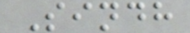Sindh
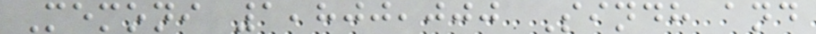Memoni 1,800,000 Sindh and
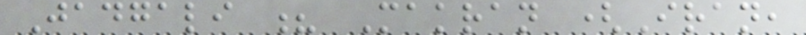Jadgali ? Makran (Iran,
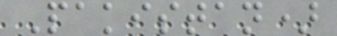Pakistan)
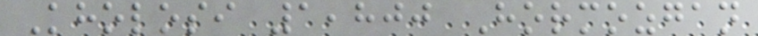Kholosi 1,800 Hormozgan
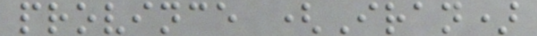province (Iran)
